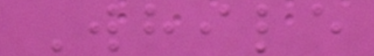While
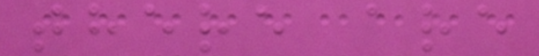there are
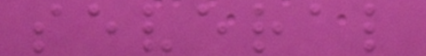several
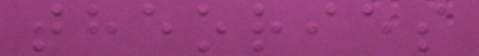theories
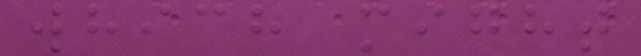which might
